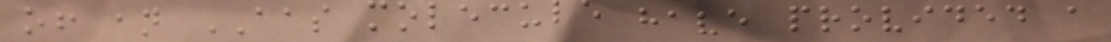of an AAS molecule have provided a
